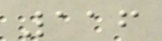116
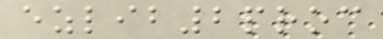ezlib2proc
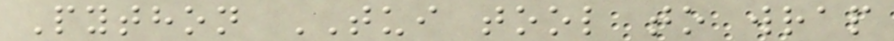Python TUI tool to wrap
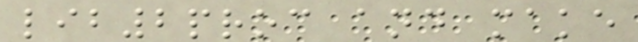lib2proc and make
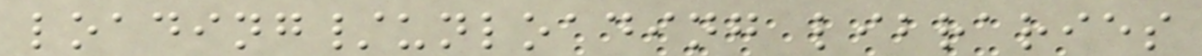loading/unloading libraries
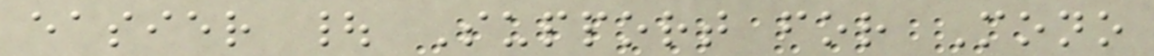easier | Support for Mono
